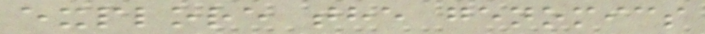explore the genomics
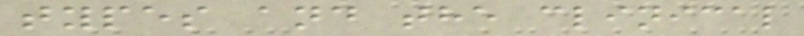types and the clinical
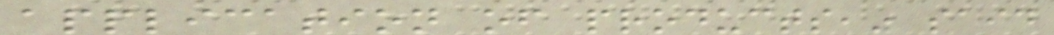application of products," said
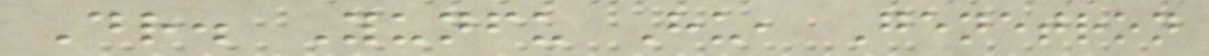Dr. Yunfu Hu, Genetron
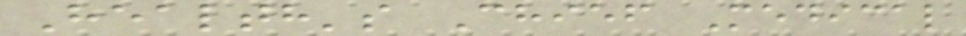Health's Chief Medical
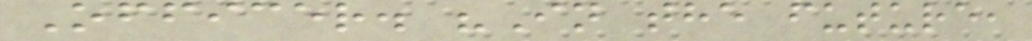Officer. "In the future,
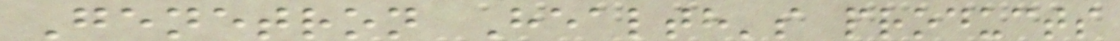Genetron Health's products
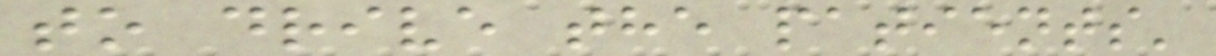to drive the patients'
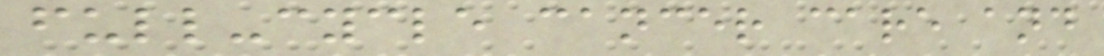full-cycle cancer care and
